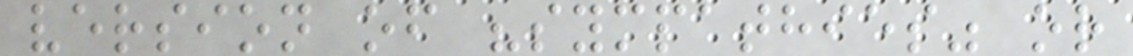version of "sympathies" or
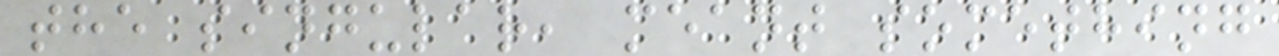the singular, meant something
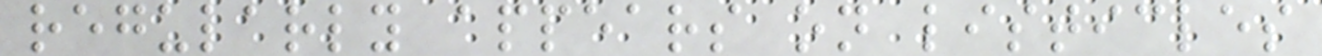regularly appears on listicles
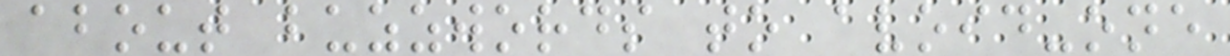about buzzwords to avoid-one
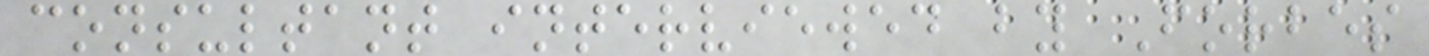consultant interviewed by Forbes
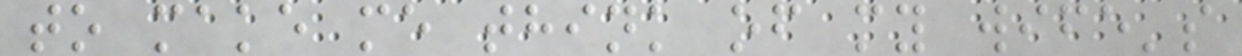to make me think of my wife's
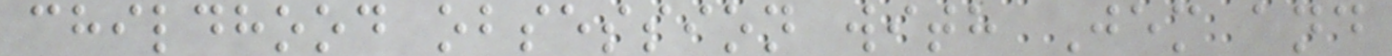childhood obsession with Jem and
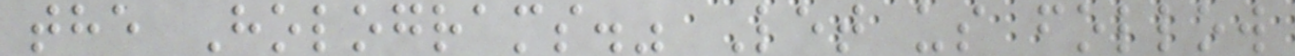the Holograms." Let us follow
